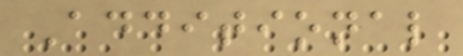Additional
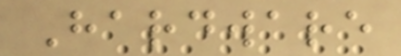Hardware
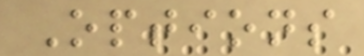Options
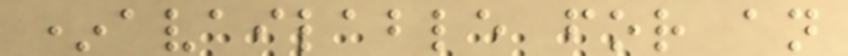*available for an
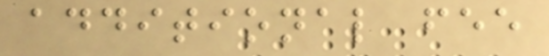additional fee
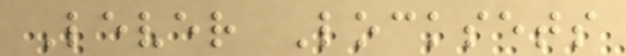Lever Locksets
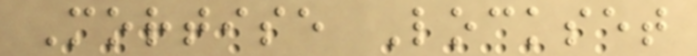Mortise Lockset
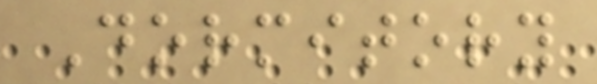Dormitory
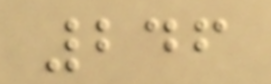246
